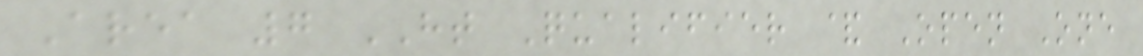Area 7 HT Qualifier & Open One
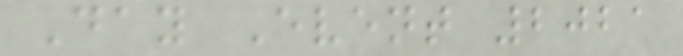Day Event 2021
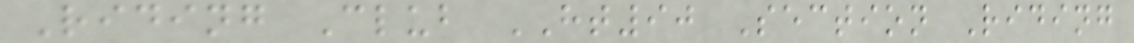Riding Club HT90 Section Riding
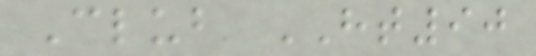Club HT90
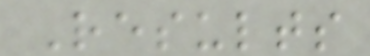Results
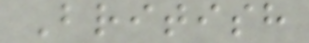British
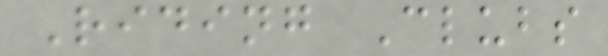Riding Clubs
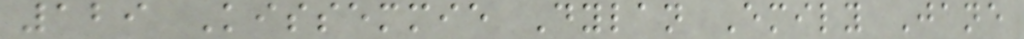129 Kissemmie Dylan Emily Jane
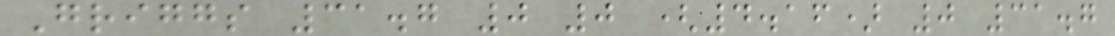Griggs 31.7 0 0 (4.16) 0 31.7
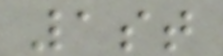1st
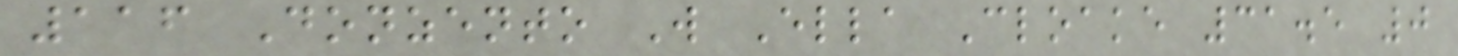116 Donzento W Ella Cloake 31.5 0
